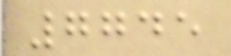7745
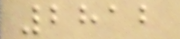2812
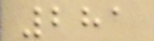281
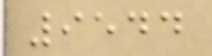9544
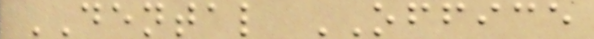DENTAL OFFICE
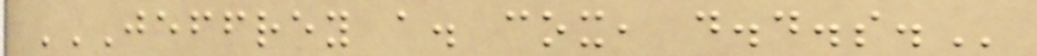JEFFREY A. COX, D.D.S.
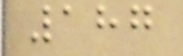187
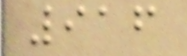916
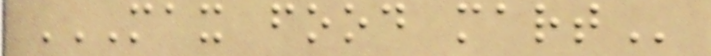MAX FOOD MART
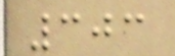303
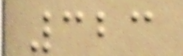323
